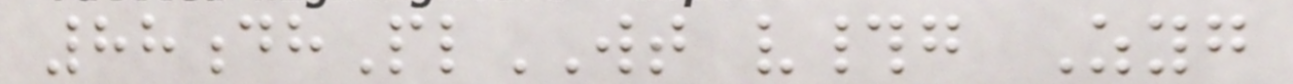88dhPlWT v#g Zyg
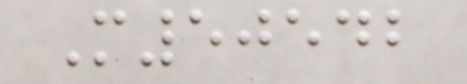M50542
